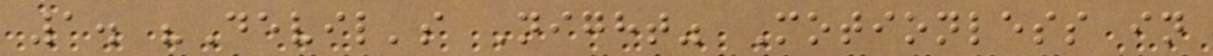1. "Devil's Night" Motionless in
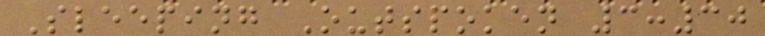Sleeping Outspoken 3:30
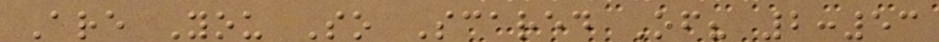Are You So Scared Of? 2:53
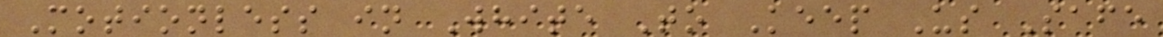Motionless in White To Keep Us Safe
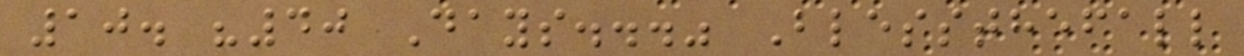10. "40 Days..." Blessthefall
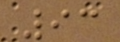93
